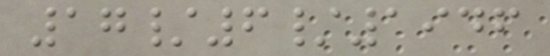17/6/1946
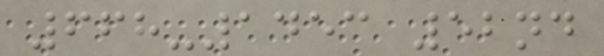668-1453 52nd
